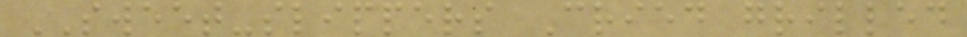SWEET-slippers Cried grilled
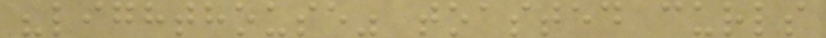"lighthouse" toasted curls
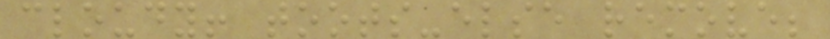cloudy! toots-else remove;
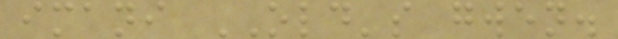imani OLD's gwen.
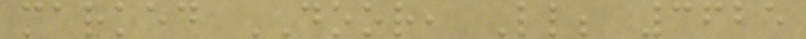marked DOOR, Ll; 3625
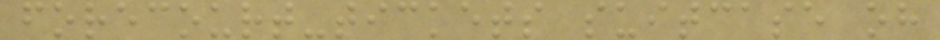forecourt-tickets suitcase oh
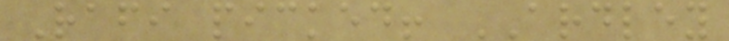Rafi picked! ARDLEY
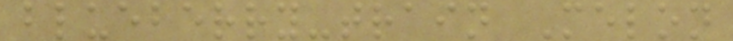blueberry-train Melon
